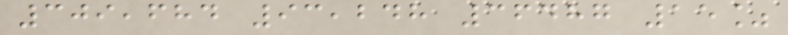309,684 93,248 36487 15%
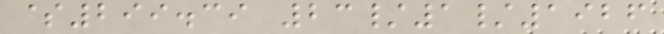$299.39 23/1/1926
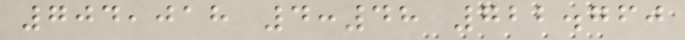704,018 4:48 722.760
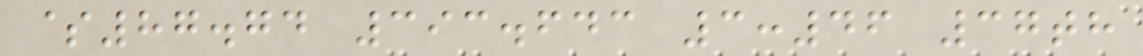$87.74 393.643 3:46 37th
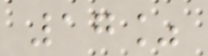17%
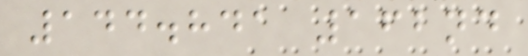144.841 162nd
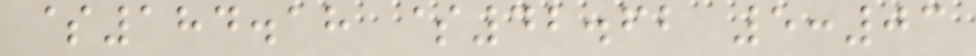$184.18 $42.62 5:03
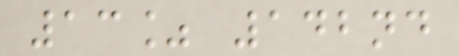13% 142nd
